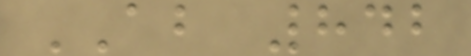AB 842
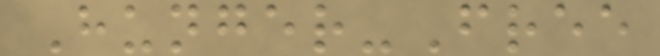Hunger-Free
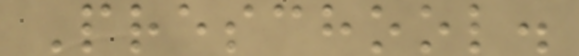Preschool.
